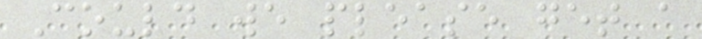Could we please get a
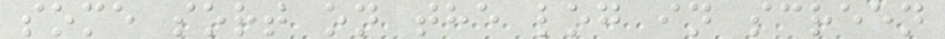some sort on the log in screen
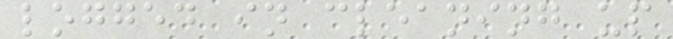logged in cleaning up
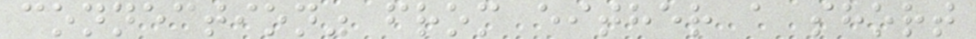connection" from either a short
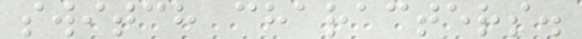switch characters.
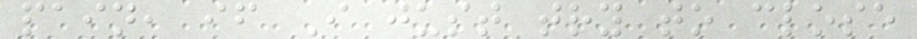pain, if I just try to close
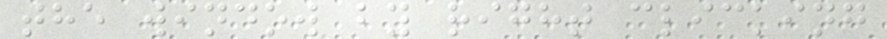the window by right clicking
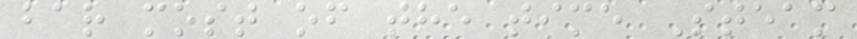bar most of the time Steam
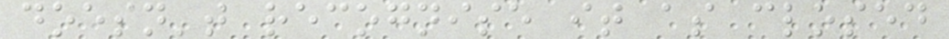doesn't recognise it as closed
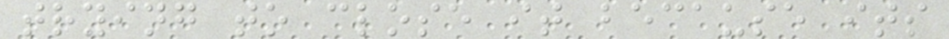trying to close it because its
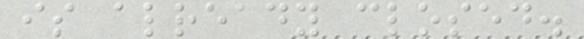is already closed.
